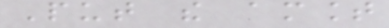Put the amount
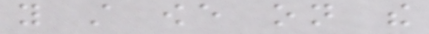you still owe on the
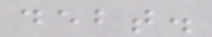debt.
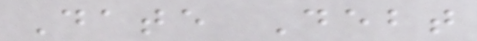Date Debt
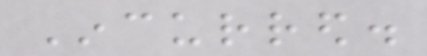Incurred.
